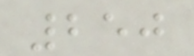250
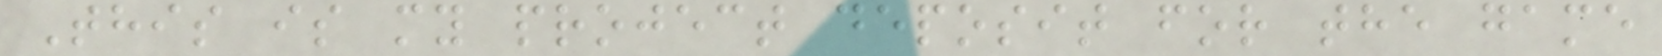This is my project deposit for the game
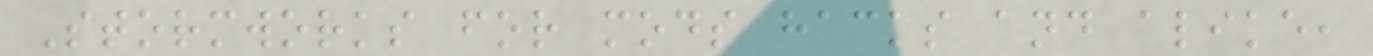Stormworks for mods hacks and alike,
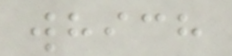which
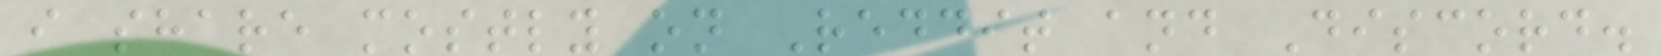i share mostly on Reddit and Discord.
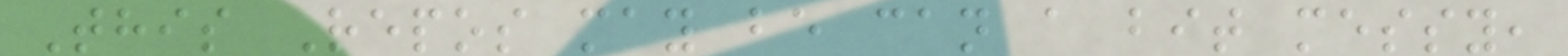This Repos may be can a bit messy,
